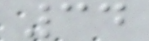34
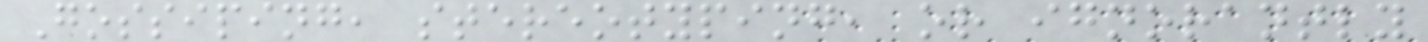Gossiping, stereotyping, or ignorantly
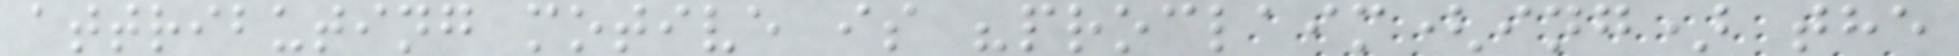attributing motive is "proclaim(ing) the
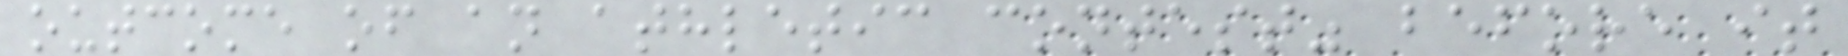outcome of an athletic contest" before it
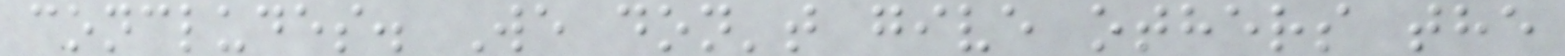concludes. We don't give others the
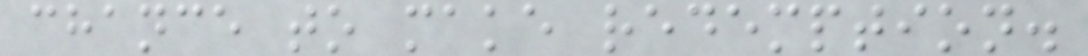chance to make redemption.
